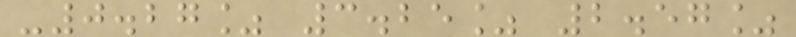-0.27% 3.25% 2.57%
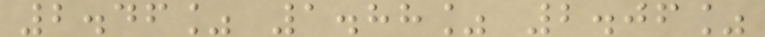2.46% 1.88% 2.06%
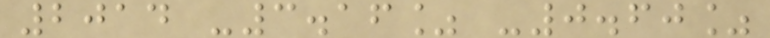2014 -3.16% -0.60%
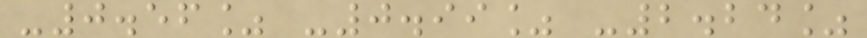-0.56% -0.99% -2.24%
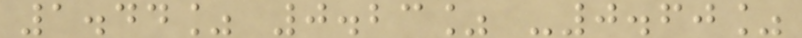1.44% 0.23% -0.60%
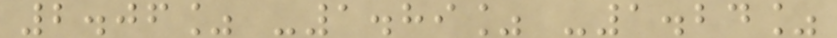2.06% -1.89% -1.24%
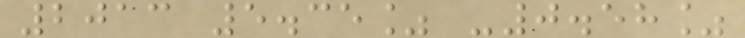2013 5.35% -0.58%
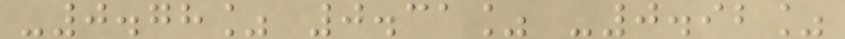-0.78% 0.31% -0.92%
